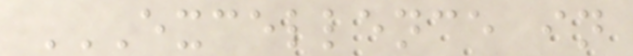EXCELLENCE IN
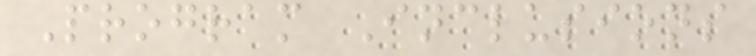Program Inclusions
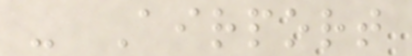- Airport
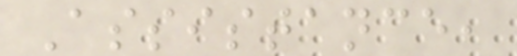Assistance,
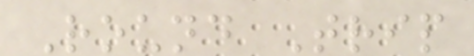Round Trip
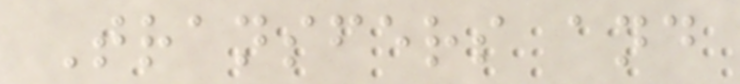Transfers and
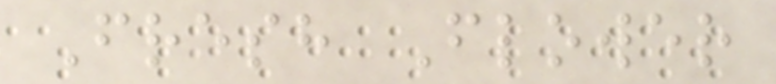Fresh Flower
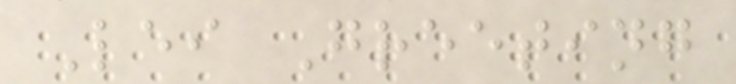Lei Greeting
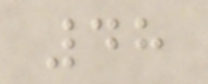48
